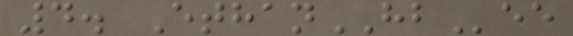4. EthanHBee
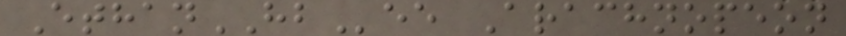EthanHBee Arachnopeon
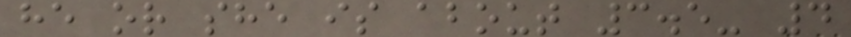he or she is about 3.5- 4
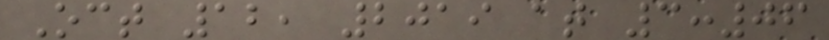Oct 12, 2019 at 3:06
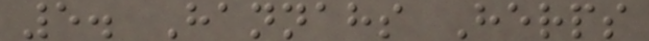5. Hannahs Herps
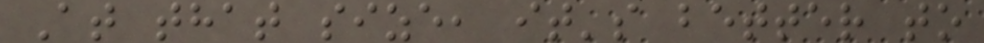At that size, it's better to
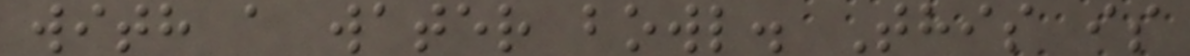with a water bowl. This is
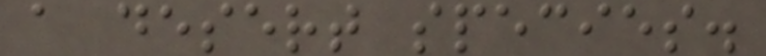a desert species.
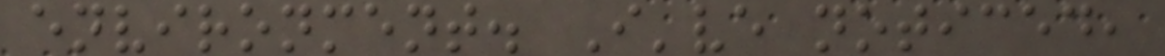environment. I've noticed,
